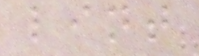lint
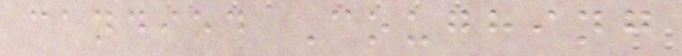candied Coughing
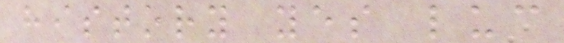history yes luc
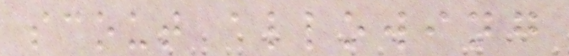scout allowing
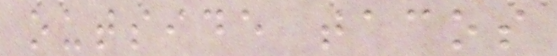outside tacos
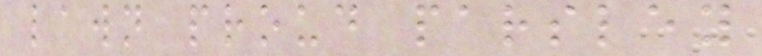lawn proud parsley
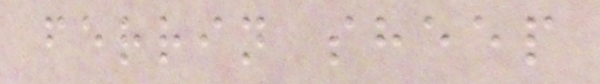ferrin sheep
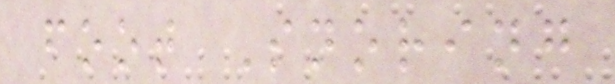foot Snoring
